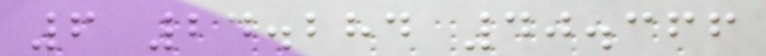6 24.284 40.366
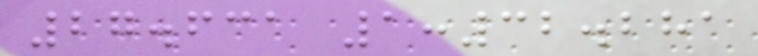27.631 1:32.281
